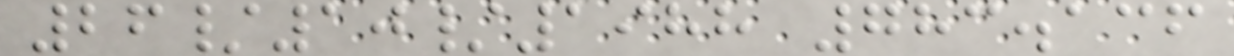26/10/1988 783.136
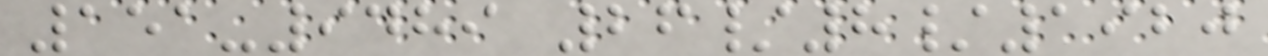151-9489 26/8/1920
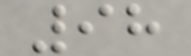98
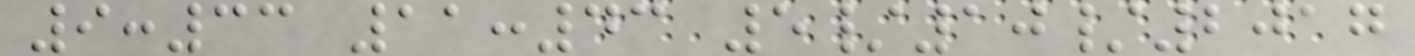9:33 11:43 5/10/2017
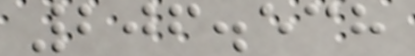206.538
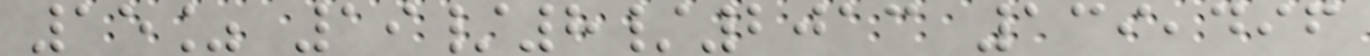15% 19/8/2013 139,496
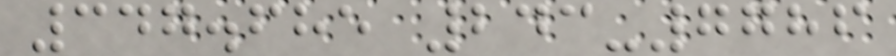347.685 243-7786
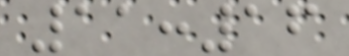11:16
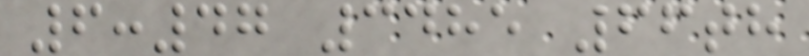6:47 3485 66th
